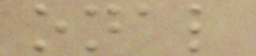onal
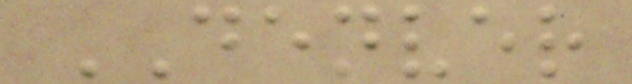DENVER
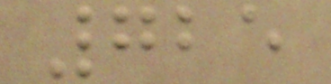725
